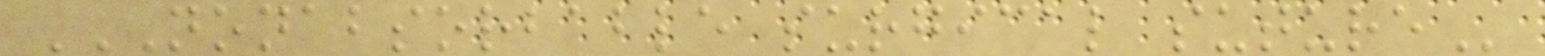NONABSORBABLE SURGICAL SUTURE
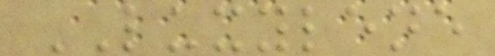LUXYLENE
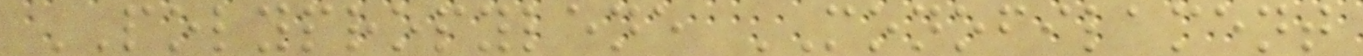POLYPROPYLENE MONOFILAMENT
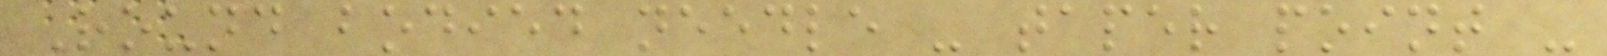Round bodied needle - taper point -
